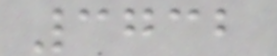3732
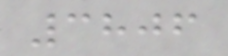3806
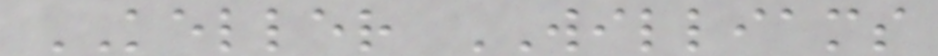KELLER WILLIAMS
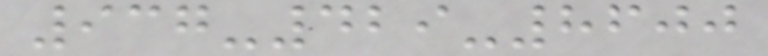937-429-8600
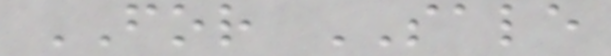FOR SALE
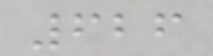626
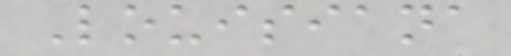Louisiana
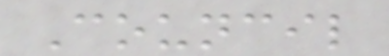Council
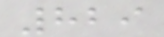829
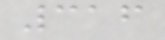316
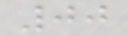00
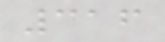316
